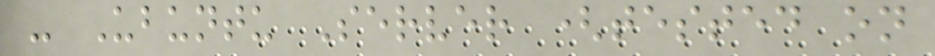- Ubuntu Server (tested on
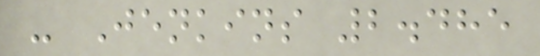- Jenkins 2.485
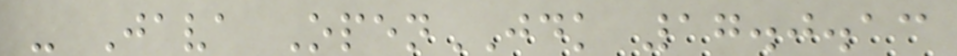- Java OpenJDK 17.0.13
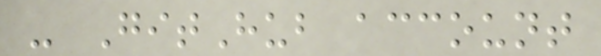- GitHub account
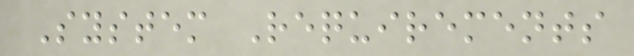System Requirements
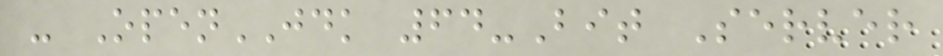- OpenJDK 64-Bit Server
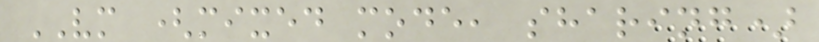VM (mixed mode, sharing)
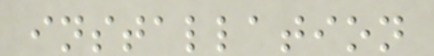installation
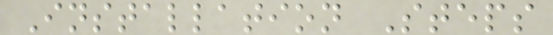Installation Steps
